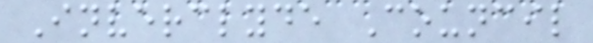Inverclyde Council
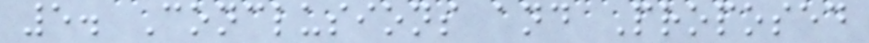5. Conclusions and Proposed
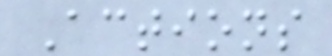Actions
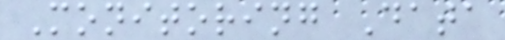Monitoring Data
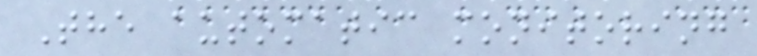The automatic monitoring
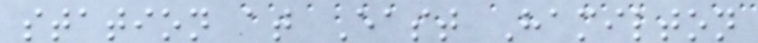station at East Hamilton
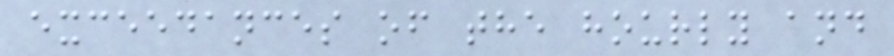exceedances of the hourly and
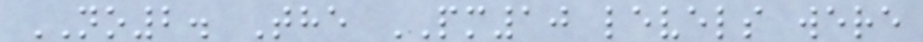NO2. The PM10 levels were
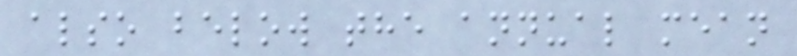also below the annual mean
